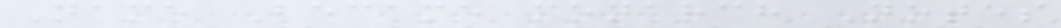Name Became monarch Notes
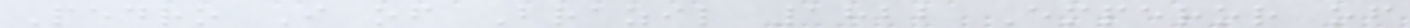Pedro I of Brazil 1822 Emperor of
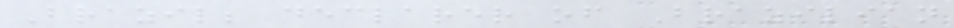Brazil; declarer of Brazilian
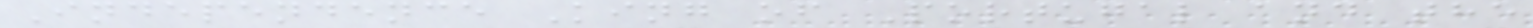Independence King of Portugal and the
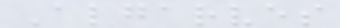Algarves
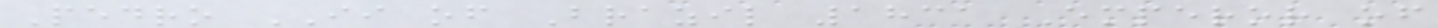Pedro II of Brazil 1831 Emperor of
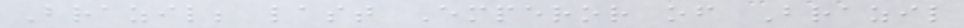Brazil; last Emperor of Brazil
